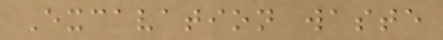Excavation waste
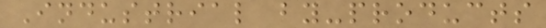Industrial by-products
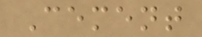Cement
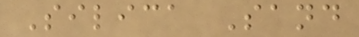Silica Sand
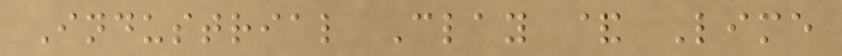Industrial Clay & Lime
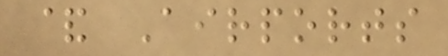& Airports
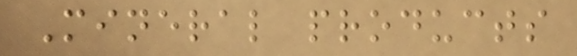Mineral products
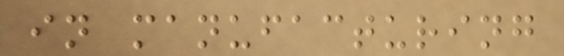in manufacturing
